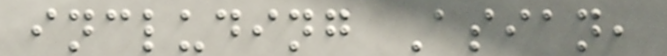including Asian,
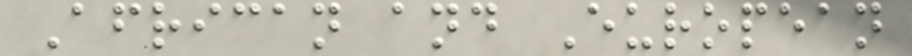African and European
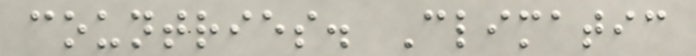countries. Climatic
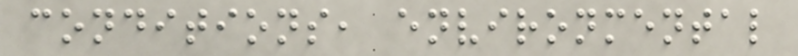conditions, environmental
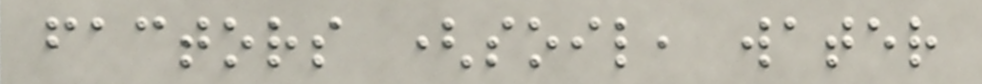factors (soil, water
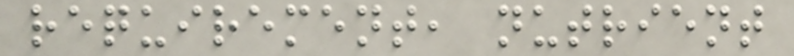requirement, nutrient
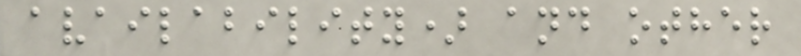availability) and other
